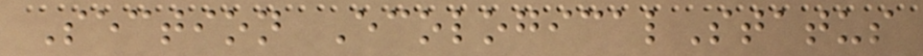Section EcologicalStatus
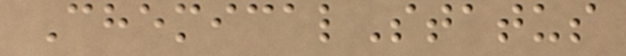ChemicalStatus
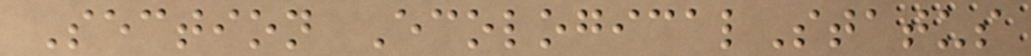Section EcologicalStatus
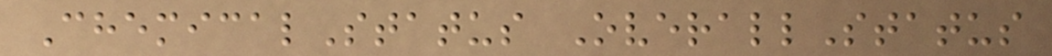ChemicalStatus OverallStatus
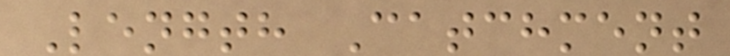Length Catchment
